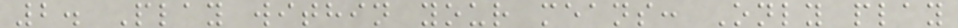2. Play within your means: Only play
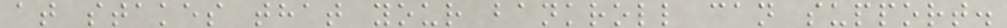at stakes that your bankroll can support.
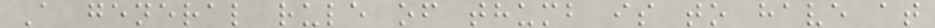A general rule of thumb is to have at
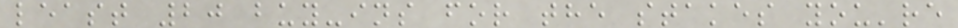least 20 buy-ins for the stakes you're
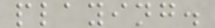playing.
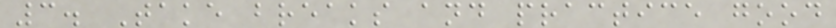3. Take breaks and practice good
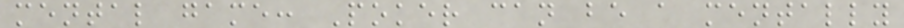mental game: Poker can be a mentally
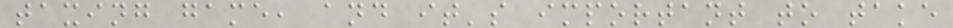taxing game, and it's important to take
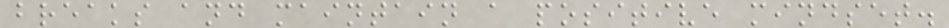breaks and maintain a positive mindset.
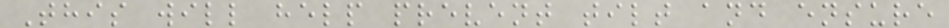This will help prevent tilt and ensure
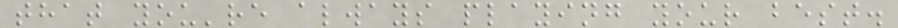that you're always playing your best.
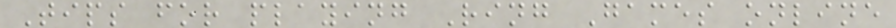Tips for playing Ring Games online
